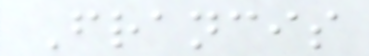Francis
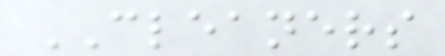CLEANERS
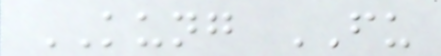KUNG FU
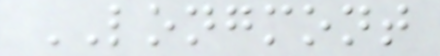LONGMONT
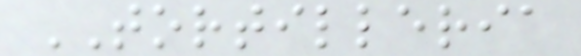TORTILLERIA
